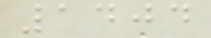1404
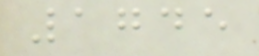1745
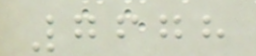7678
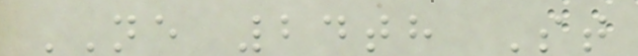NE 24th St
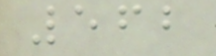562
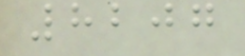8207
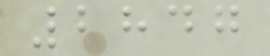2847
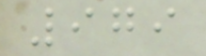979
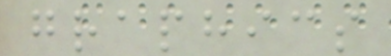graphics
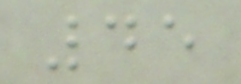45
